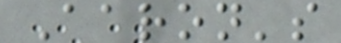Aaron's
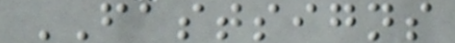FASTSIGNS
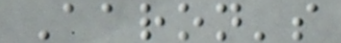Aaron's
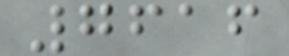7616
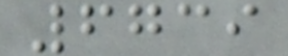6739
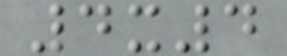4x4
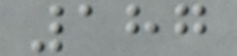187
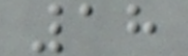18
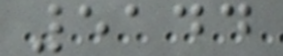5144
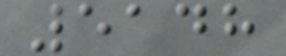5148
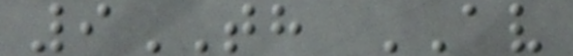9TH AV
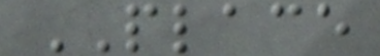PLACE
